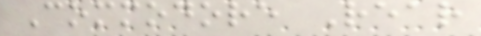Commodore Rear
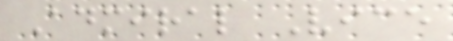Admiral Vice
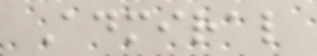Admiral
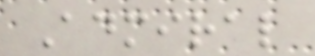Admiral
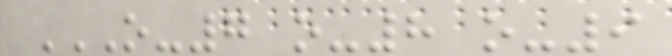O-7 O-8 O-9
